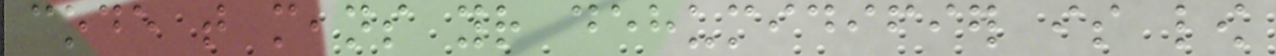code that means your dehumidifier is low
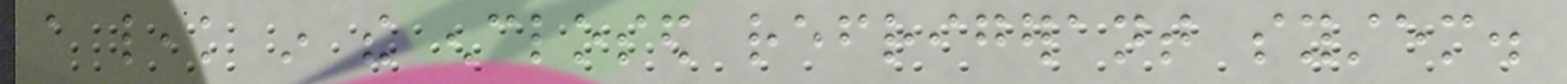a leak in the enclosed refrigerant system.
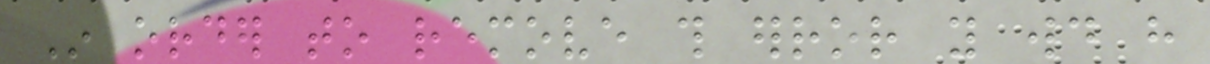In order to remove this error you would have
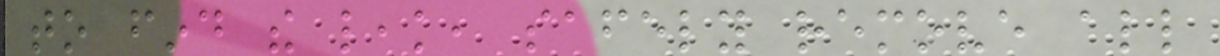to find the leak, safely remove all
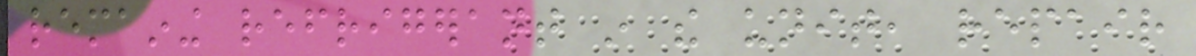remaining refrigerant in the unit, repair
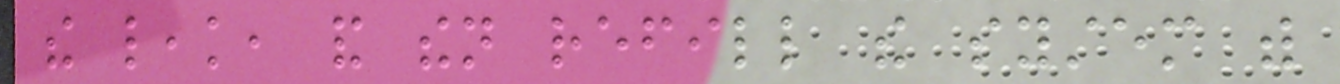the leak, and then refill the system with
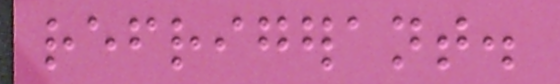refrigerant.
